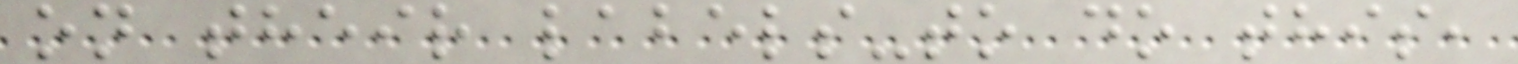on their labels-to do this,
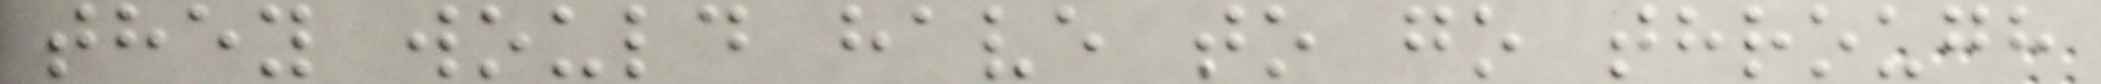they would have to go through
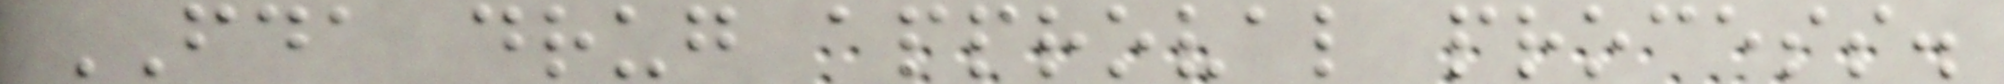FDA drug approval process.
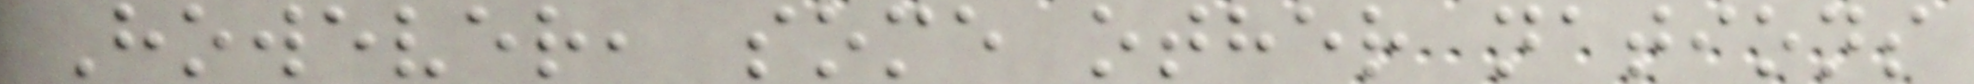However, some other nations
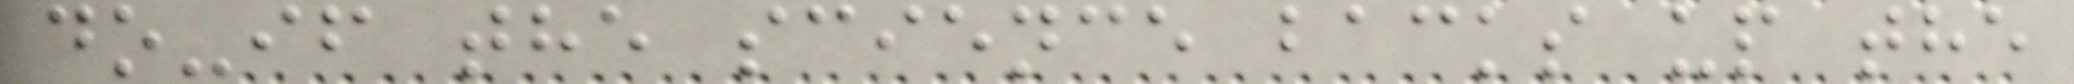do-if the science backs up the
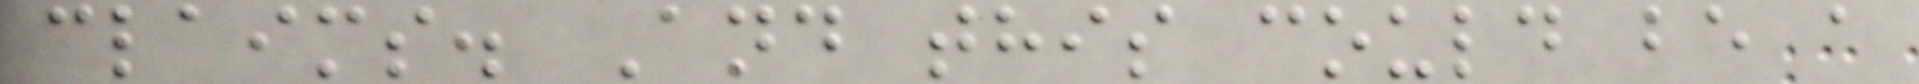claims. And this could be a
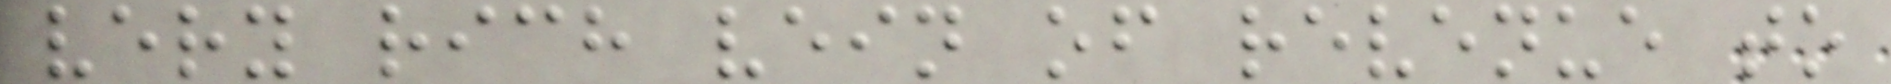very rich vein of revenue to
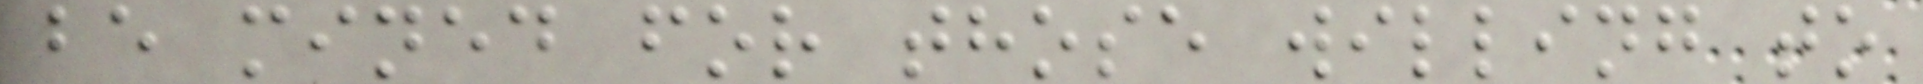be mined for those willing to
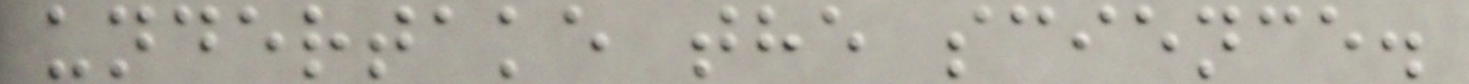undertake the science.
